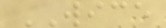WICE
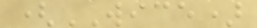(WICE)
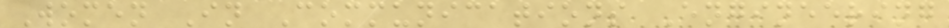Women In Communications Engineering
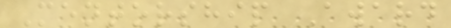Mentorship Award
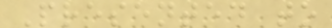Presented to
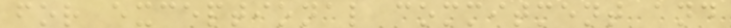for exceptional commitment and
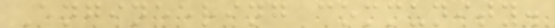Engineering community.
